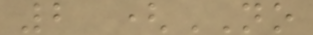2 (NO
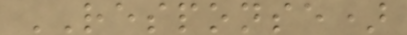RESPONSE)
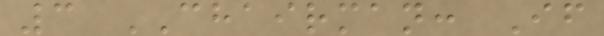3 CHAIRMAN: If
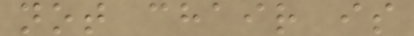not chair is
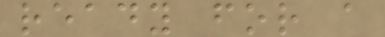ready for a
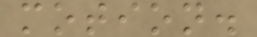motion.
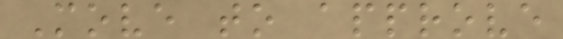Move to approve
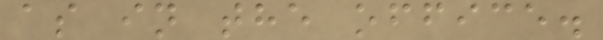as in the office.
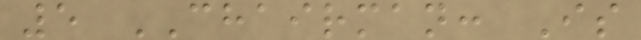5 CHAIRMAN: Is
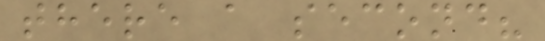there a second?
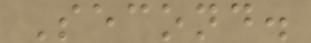Second.
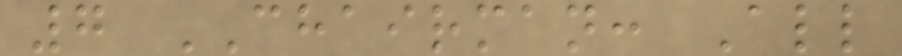7 CHAIRMAN: All
